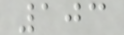103
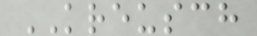KREUSCH
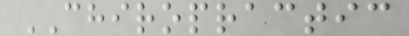CHIROPRACTIC
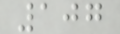107
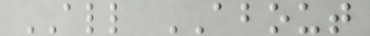ALL ABOUT
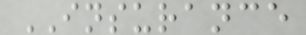INSURANCE
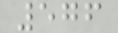576
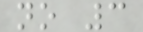no 3
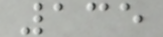135
